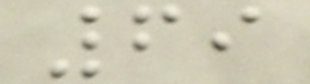69
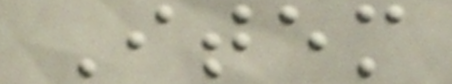Item
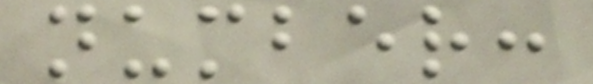number:
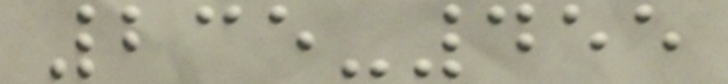235-455
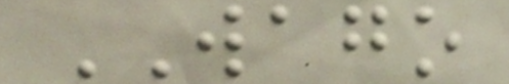WAGO
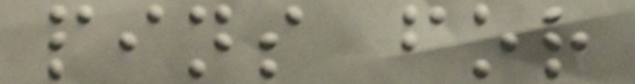pins for
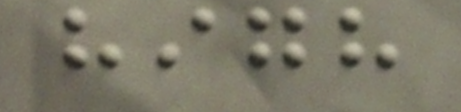high
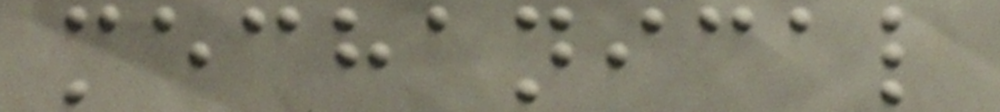mechanical
